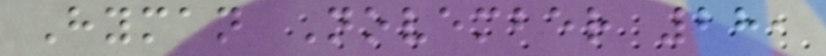Hyman November 28,
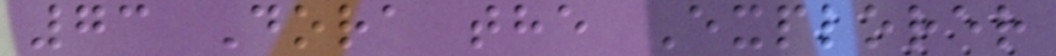73 Dora the Explorer
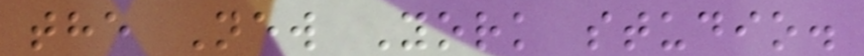the New York studio.
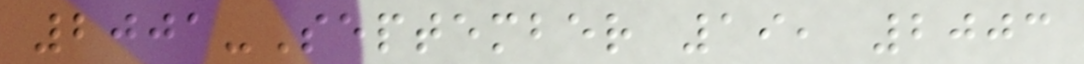2001-September 19, 2003
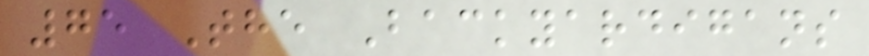75 The Backyardigans
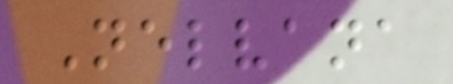Nelvana
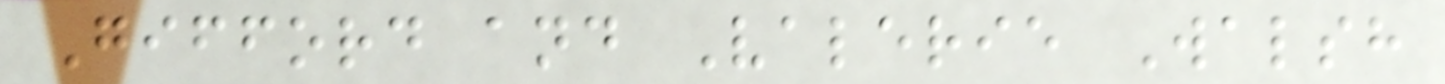Gifford and Valerie Walsh
